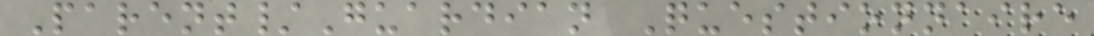Parent/Guardian Questionnaire
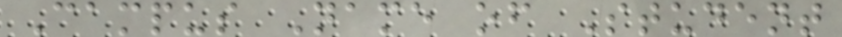Campus Name of Student
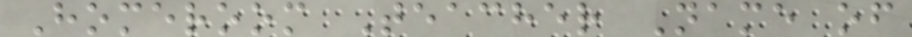Homeroom Teacher Name of
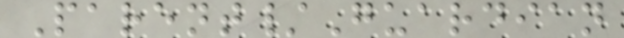Parent/Guardian
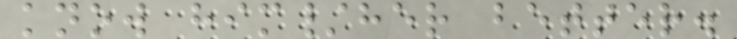know him/her better.
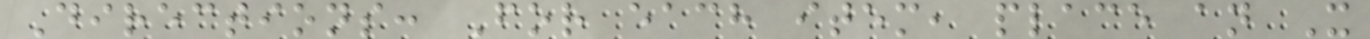Directions: For each item, place an X
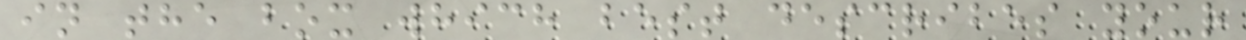in the box which best describes your
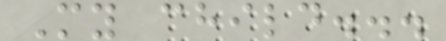My child...
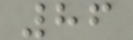86
